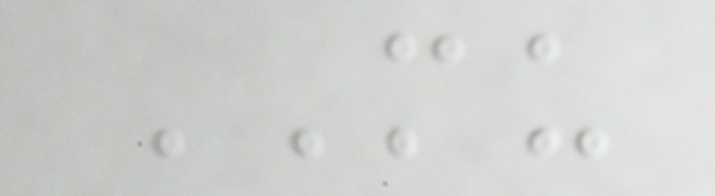MU
